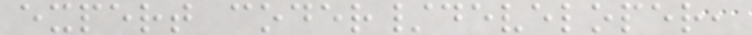expert coder/developer,
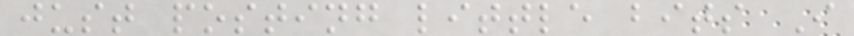just posting little bits I
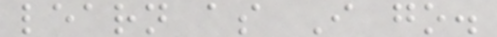learn as I go.
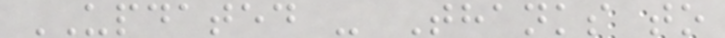UPDATED - Thanks to
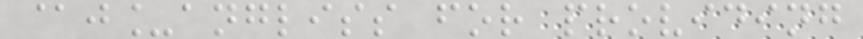@j_angliss for providing
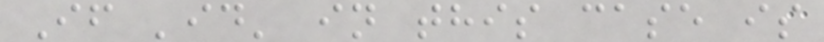If 'id' in this case is
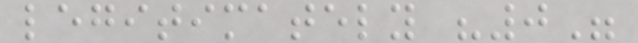legitimately "0"
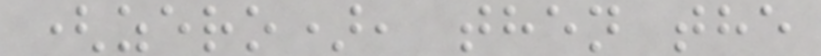(zero), then the
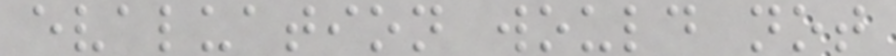evaluation would not
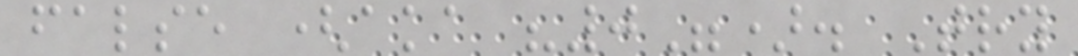false (aka "0"). Try
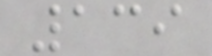139
